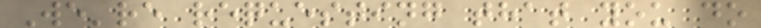We're requesting that you do
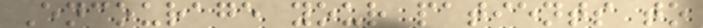Encourage your patients to
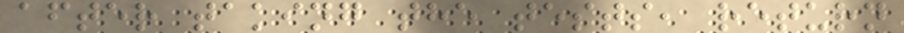after taking the tests, return
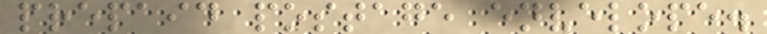prepaid postage envelope.
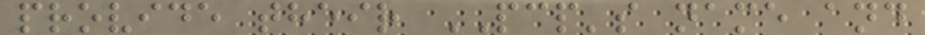provide their PCP's name and
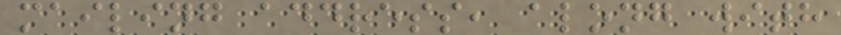mailing address, along with
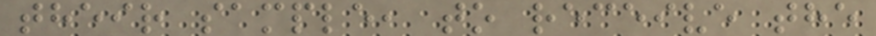their sample, to receive the
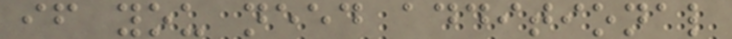if you need additional
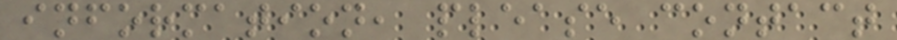information, please contact
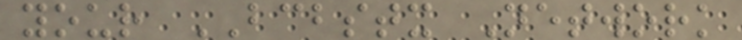your BCBSTX Network
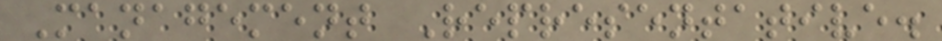Management Representative.
